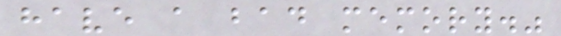have a bad memory."
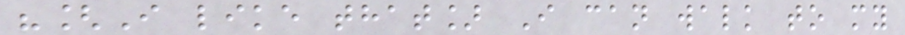"[I like that] I can walk to my
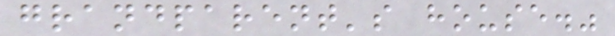grandparent's house."
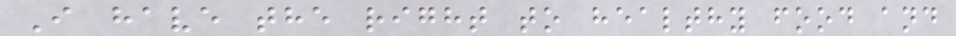I have the right to healthy food and
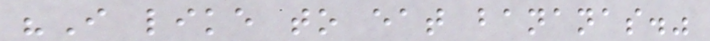"I like to eat bananas."
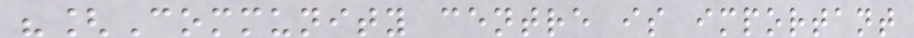"[Community centre is important
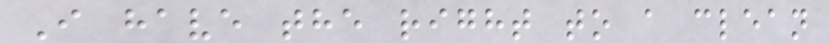I have the right to a clean
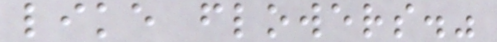like flowers."
